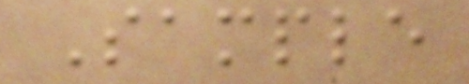Sample
